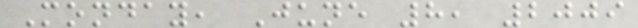Monday, June 8, 2009
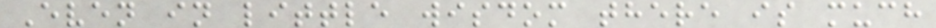Even in little wisdom there is much
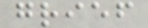grief
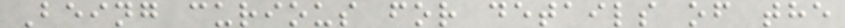Being curious for details of the
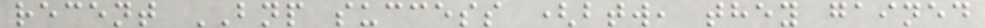recent BNP success (btw, they gained
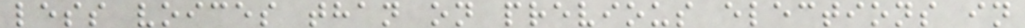less voices than on previous elections in
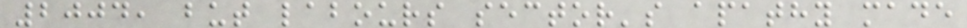2004, but labours sector's apathy made
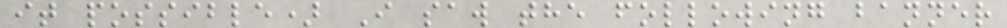it possible) I saw the following banner
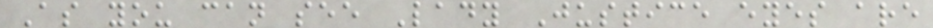As you can see Lady Justice eyes are
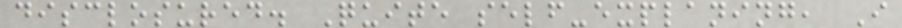disclosured. Quite self-explaning, I
